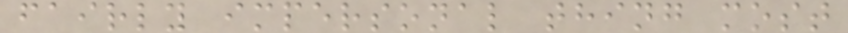fairly impersonal thing most
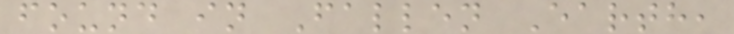found in Fallen Earth,
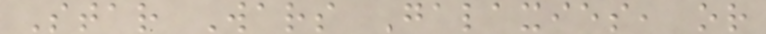Star Wars Galaxies, or
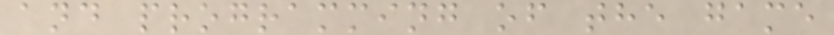and programming of the game
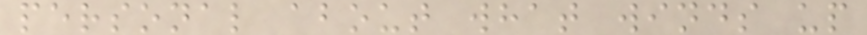personal about what winds up
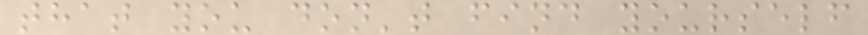that you don't find yourself
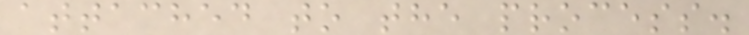attached to the process.
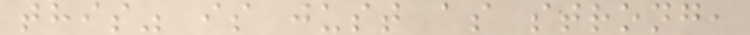this" is just as strong,
